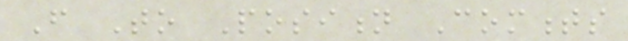From To Position Comments
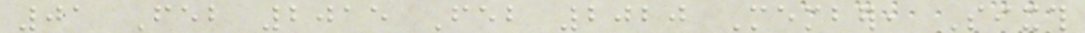01 Feb 2015 Feb 2020 Member, Sixth
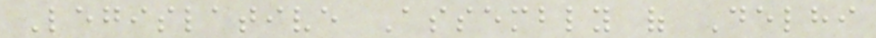Legislative Assembly of Delhi
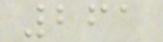261
